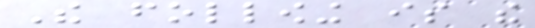The following is the
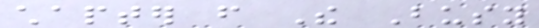chapter from The Busy
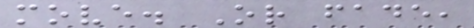move. Or fade,
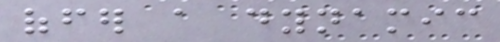offer a dynamic
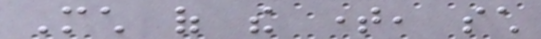Much of the time, such
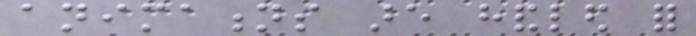animations are handled for
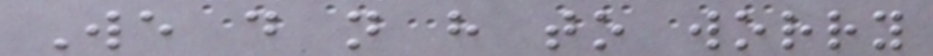We do not have to worry
